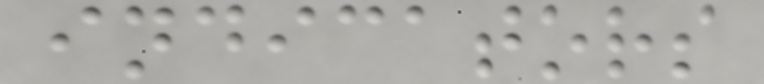indicators
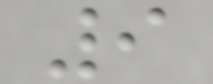9
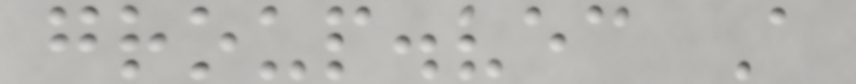group.vec A
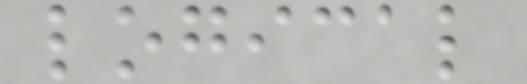logical
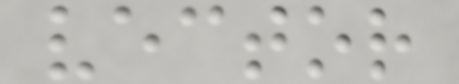vector
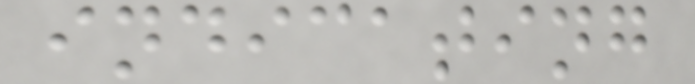indicating
